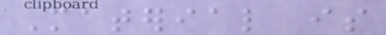Material is
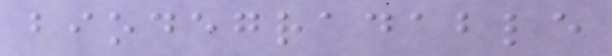biodegradable
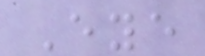Eye
